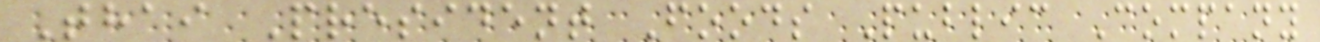Thai President Foods Public Company
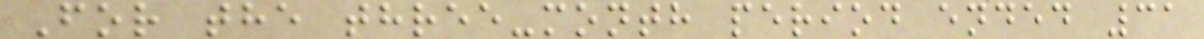For the three-month period ended 31
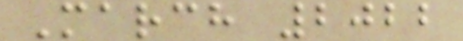March 2022
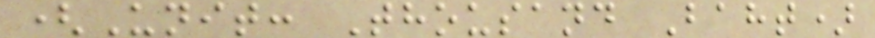(Unit: Thousand Baht)
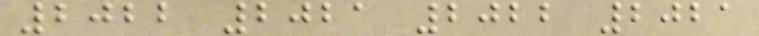2022 2021 2022 2021
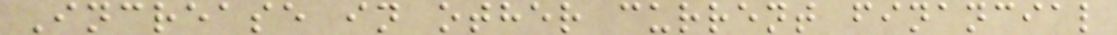Increase in other current financial
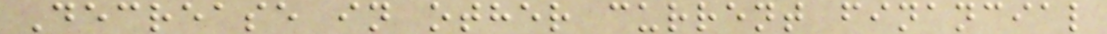Decrease in other current financial
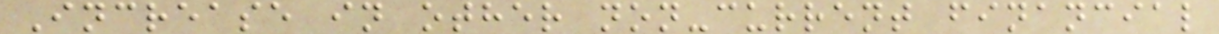Increase in other non-current financial
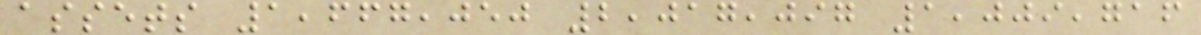assets 1,667,050 2,017,097 1,009,716
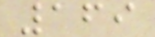169
